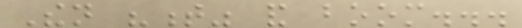Then "t" and boom...
